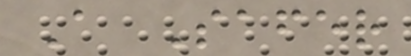A Safer
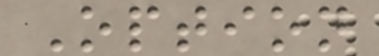Option
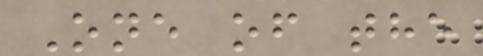One of the
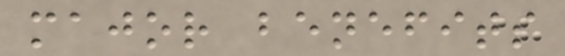major benefits
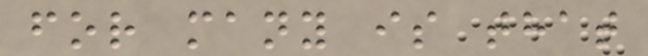for many is that
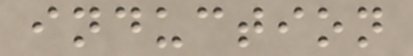induction
